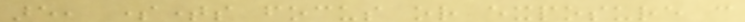are, sometimes focus or exposure can
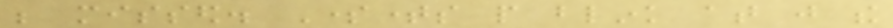be missed. Sometimes people blink at just the
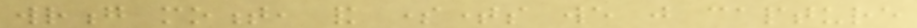wrong moment, and sometimes we just capture
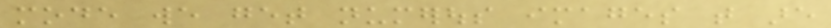mode we get numerous images that are
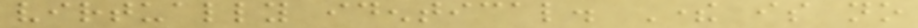virtually identical. There is no
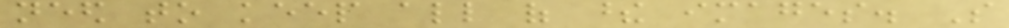need to keep all of these images. So
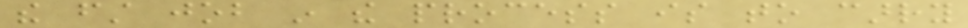the first job in the process is to carry
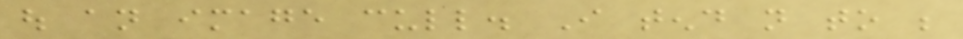out an image cull. I tend not to be
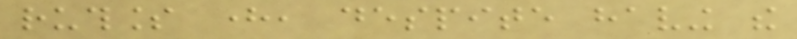ruthless here, despite having the
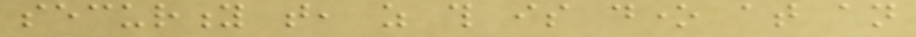security that, as this is done at an
